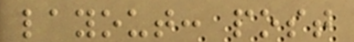layout: post
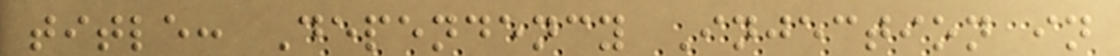title: Dependency Injection in
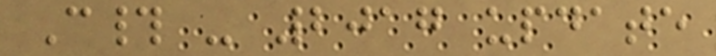C# - 2017 update
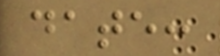date:
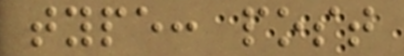type: post
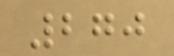270
